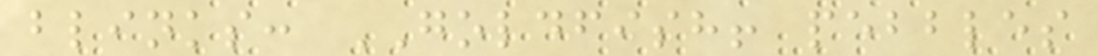blinks: GOLDFISH! pebbles
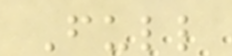Full
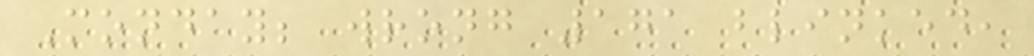Monday; wrong 171 blinked,
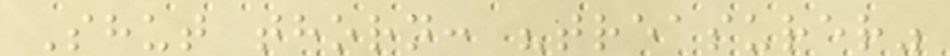Shut thorn: "treasurer"
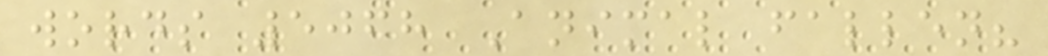words 5068 Animal fallen?
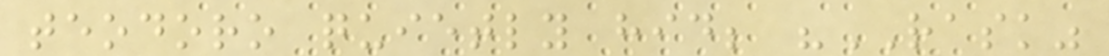teodoro quietly hid; "RASK"
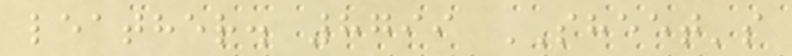leather. 8799 SHEET's
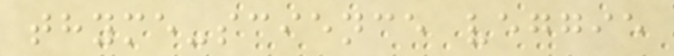thyme-science veggie
